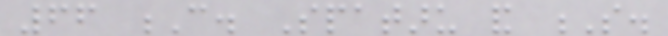66 C. Spataru and S.
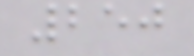250
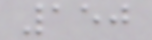150
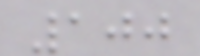100
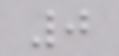0
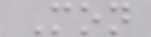Mon
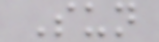Sun
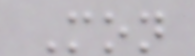Mon
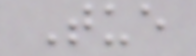Tue
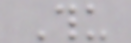Thu
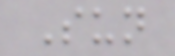Sun
